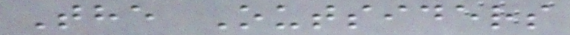The Outsiders
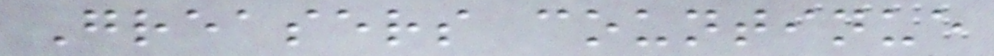Greasers countinue
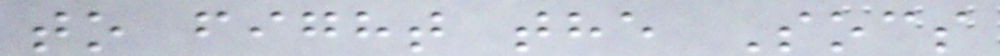to fight the Socs
